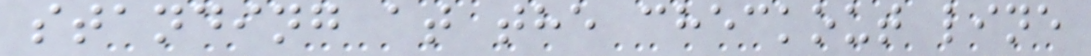standing at the checkout line
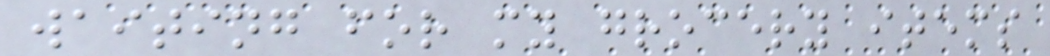waiting for my grocery items
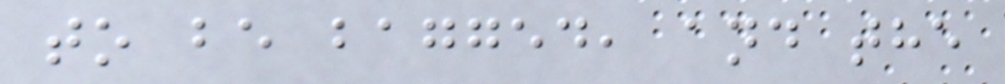to be bagged, and the
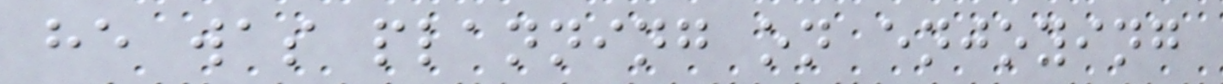he was planning on enjoying
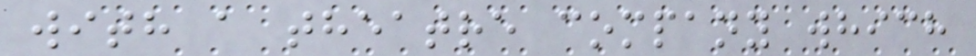with a theatre company which
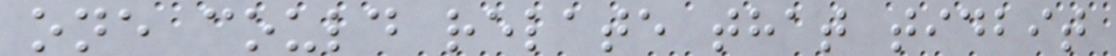one could relate that tidbit
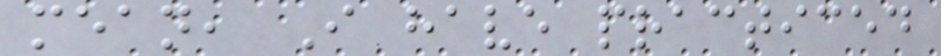mean, I have practiced
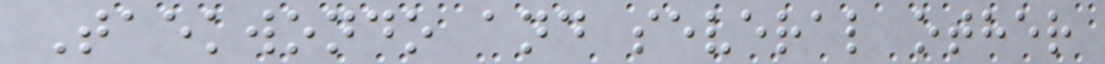Taekwondo and several other
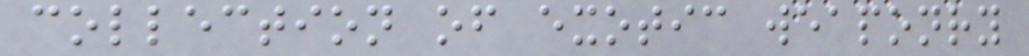collection of exotic weaponry
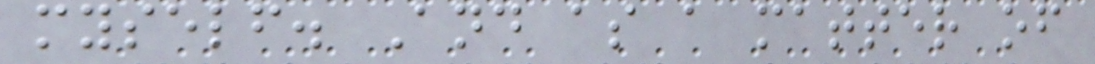myself. And as a matter of
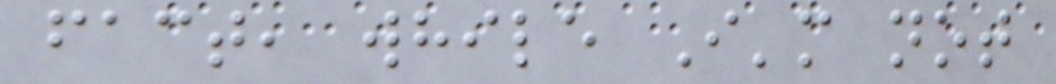fact, while I'm not
